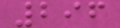296
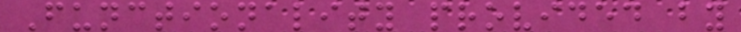Functionality provided by
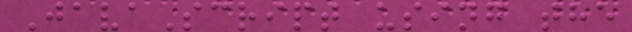JavaScript using the
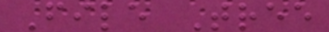File Tree
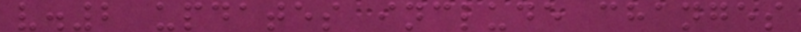v.2 updates include changes
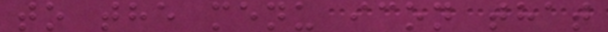to the menu icon that
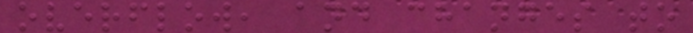overflow, and changes to
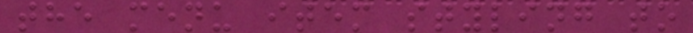the menu item styling to
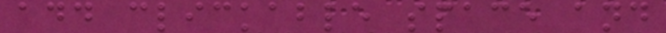add clickable space and
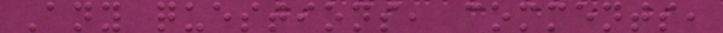Any questions, comments,
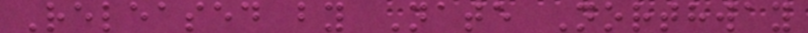Released by Nate Northway
